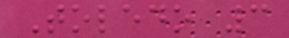Toledo 3
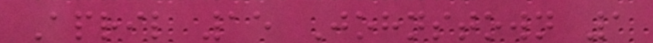April 15 Johnstown 1
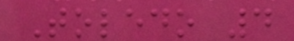Toledo 4
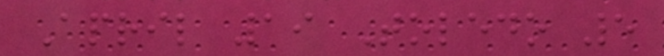April 19 Toledo 5
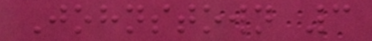Johnstown 3
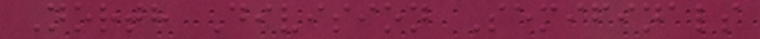North Division Semifinals
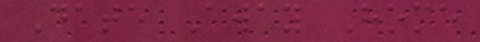Date Away Home
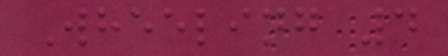Wheeling 4
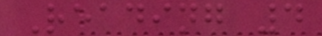Reading 4
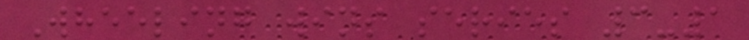Wheeling wins series 3-1
